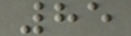85
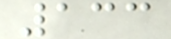133
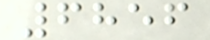6856
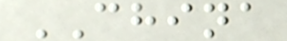CHINA
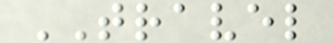TRAVEL
